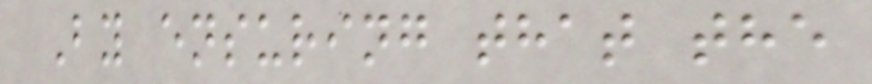By ensuring that the
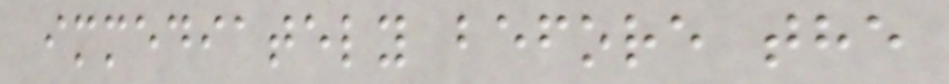immediately before the
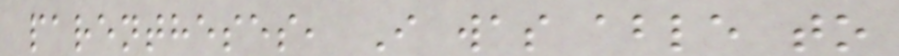parentheses, I was able to
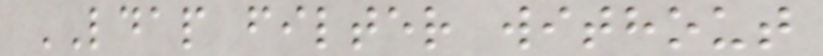LDAP filter without
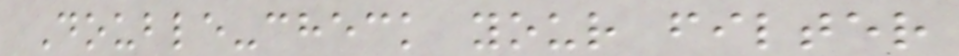Double-check your filter
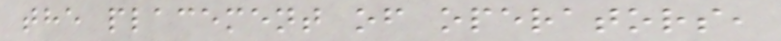the placement of operators,
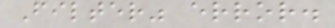Filter" error.
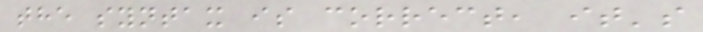the syntax is correct, it's
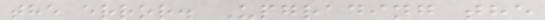the error. Upgrading the
